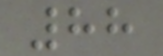88
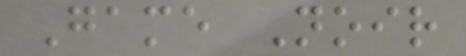Game Noir
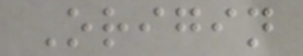Origin
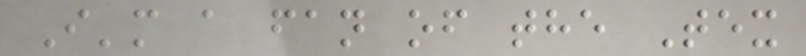I'm a fan of the Tex
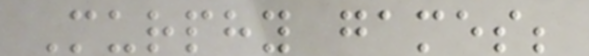Murphy games;
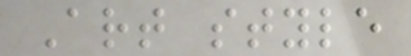Art style
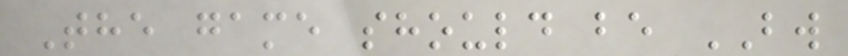The game should be BW
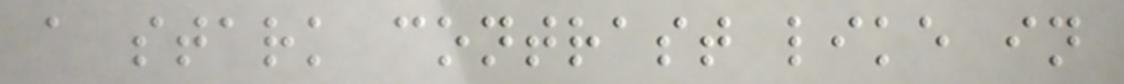a stark contrast like in
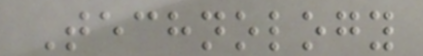Technology
